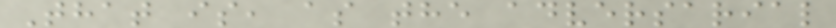That is, as the adversarial
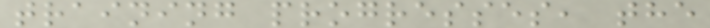training progresses, the
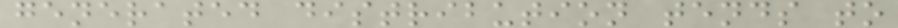generated distribution tends to
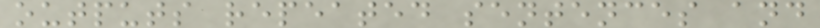outputs repeated sentences and
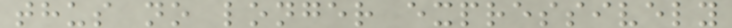thus no longer expressively
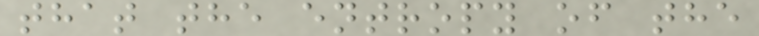that the entropy of the
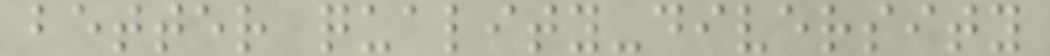better quality-diversity
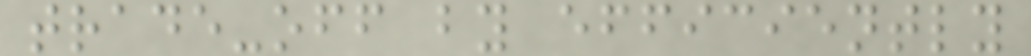trade-off by efficiently
